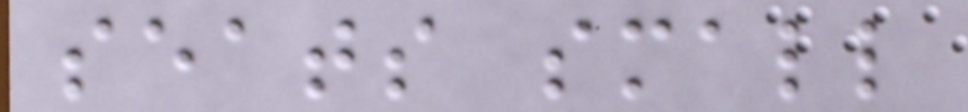seats small
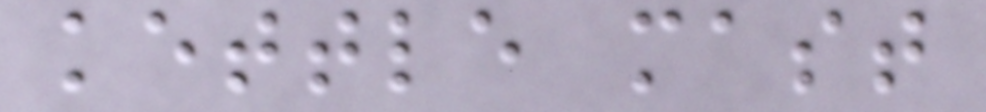kettle mast
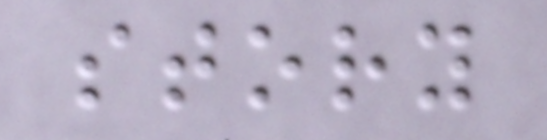story
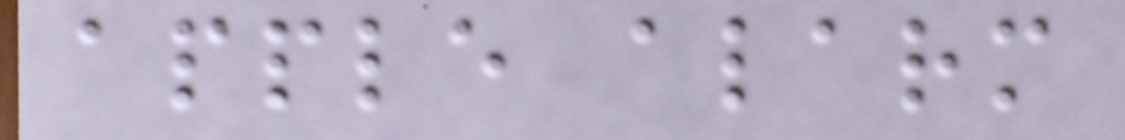apple alarm
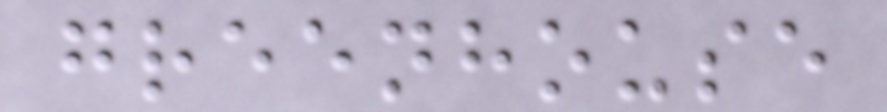greenhouse
